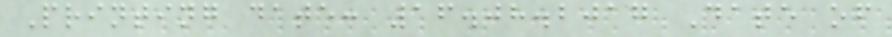Printing date: 16.08.2017 Date of
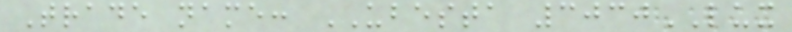Trade name: UBESTA 3030LUX
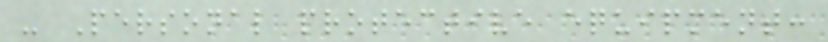- Personal protective equipment:
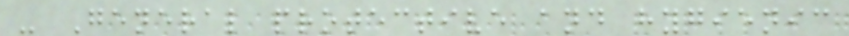- General protective and hygienic
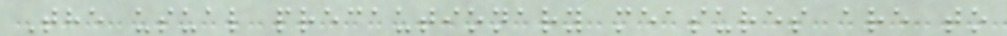The usual precautionary measures are to
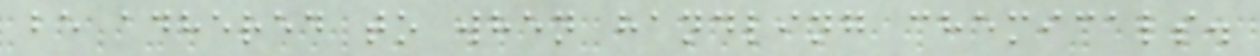be adhered to when handling chemicals.
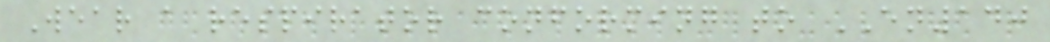Wear a respirator conforming to EN140
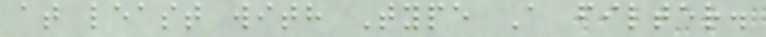at least with Type A filter.
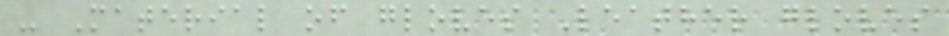- Material of gloves Leather gloves
